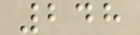248
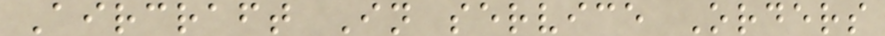Aircraft In service Orders
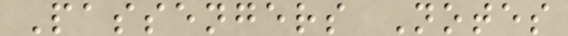Passengers Notes
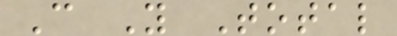C Y Total
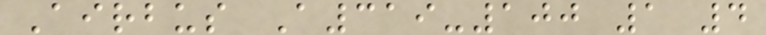Airbus A319-100 1 4
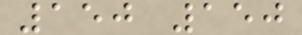150 150
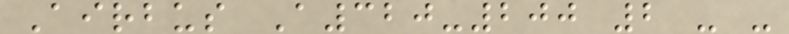Airbus A320-200 2 - -
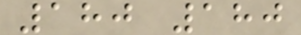180 180
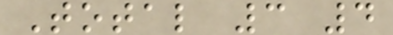Total 3 4
